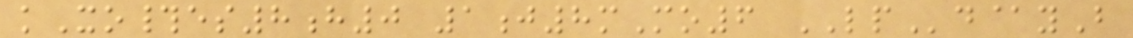kXo#es8h0 1j8mMo6 LPd@yB
